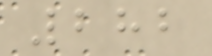282
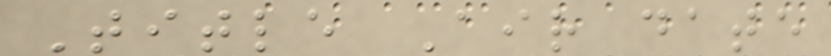Title Air date
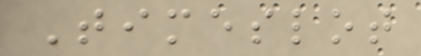Timeslot
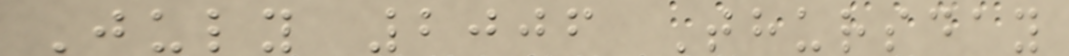July 2006 Thursday
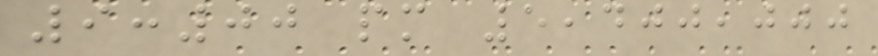9:00 pm 5,400,000
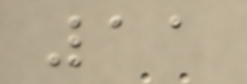11
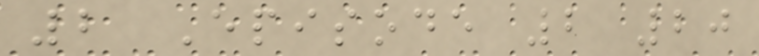2 Episode 2 20
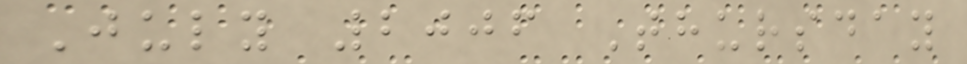July 2006 Thursday
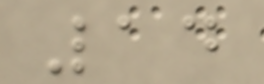14
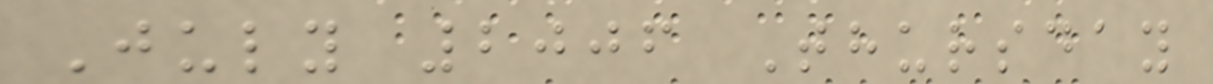July 2006 Thursday
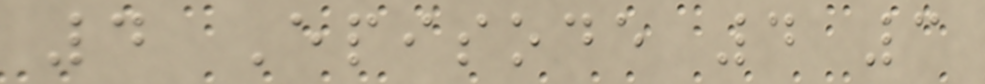4 Episode 4 3
